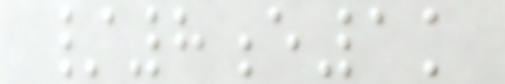/8e1k
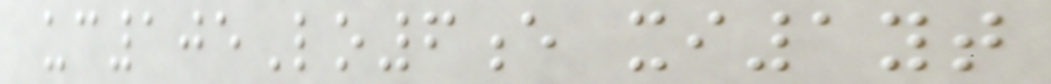uc105Lo6e xi1yt
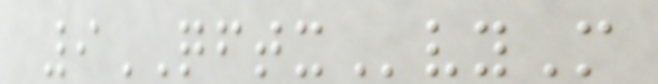9QFTXvyM
